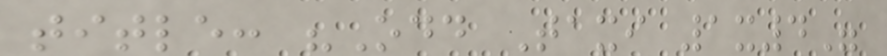title: "Odd Taxi 1x4"
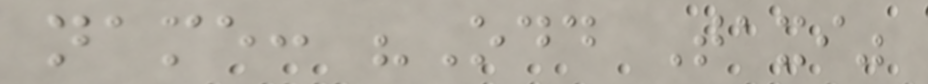name: "Odd Taxi"
